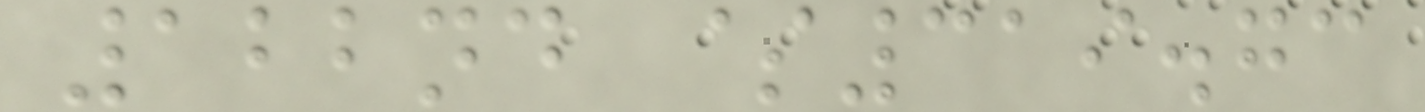122nd $319.73
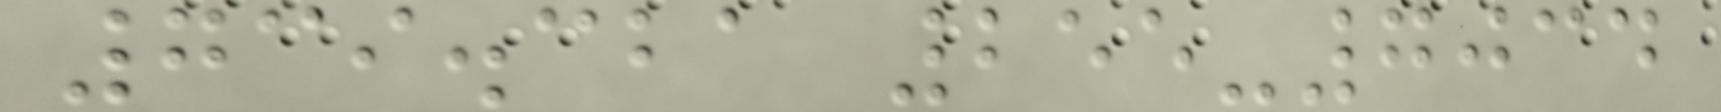739.321 255-7034
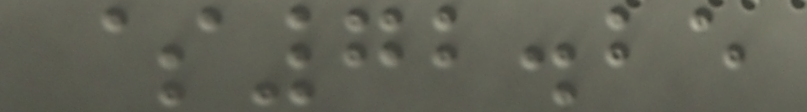$72.25
